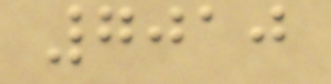7010
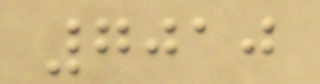7010
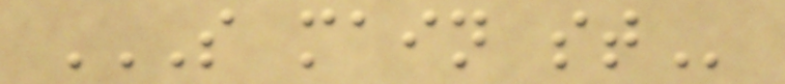S MAIN ST
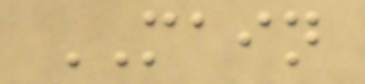MAIN
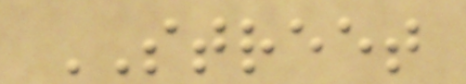STREET
